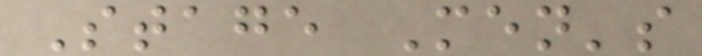Stage Men's
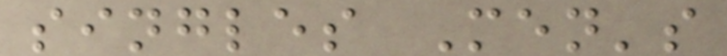singles Men's
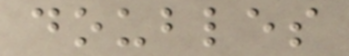doubles
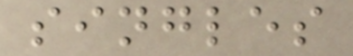singles
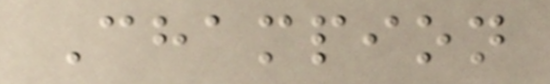Champion
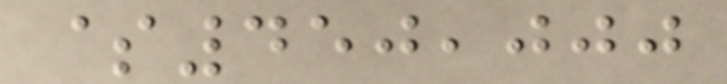$450,000
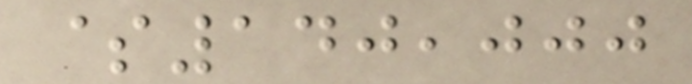$140,000
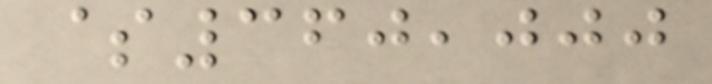$360,000
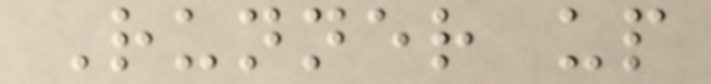Runner up
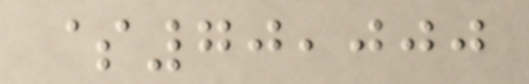$70,000
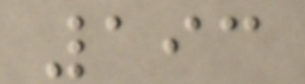193
